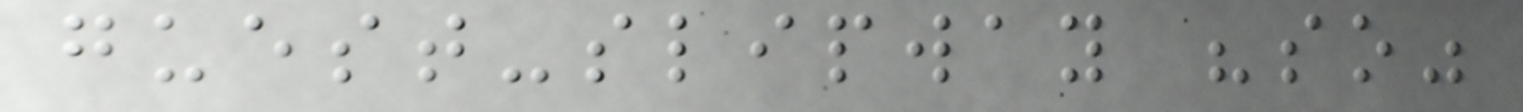guest-slipway "so"
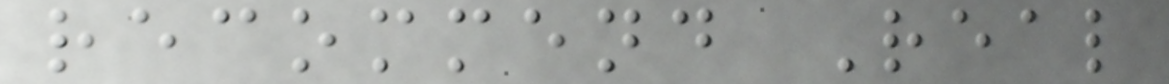recommend Real
